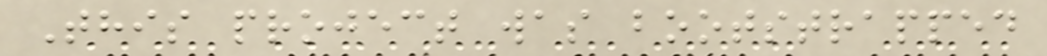This project was bootstrapped
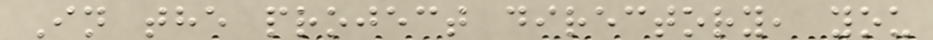In the project directory, you
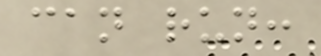can run:
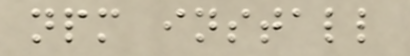npm install
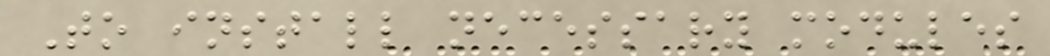To install necessary modules
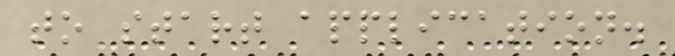to start application.
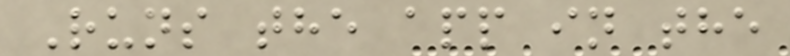Runs the app in the
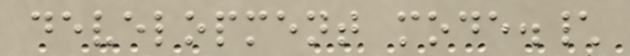development mode.\
